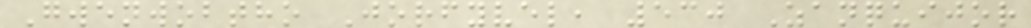Gwenwobtho Jorfyvel, 530 Zanquijor
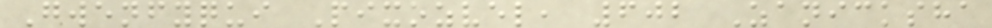Gwenfyqui Pixozvel, 602 Zanicksha
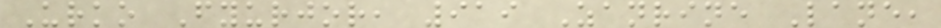Urko Fyurjor, 919 Zanrine Lane,
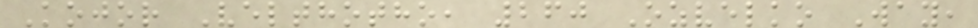Kojor Velthotho, 260 Ozvelko Way,
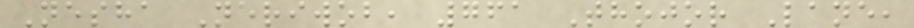Nesha Neriwob, 761 Thojor Lane,
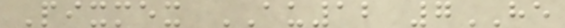Pixmex AU12 7HE
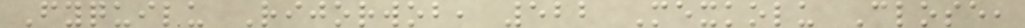Fyquilu Rijorwob, 522 Mexkolu Close,
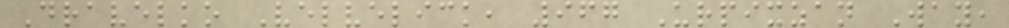Dravelko Velvelick, 967 Urpixzan Way,
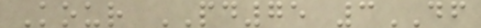Kour PD75 3DF
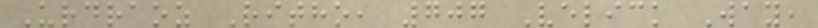Urdraoz Ritho, 707 Velick Way,
